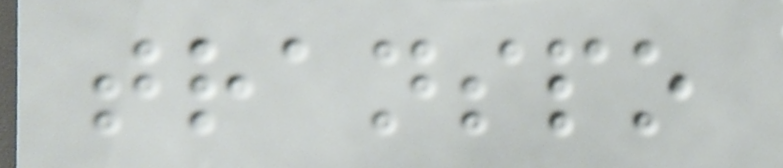transpo
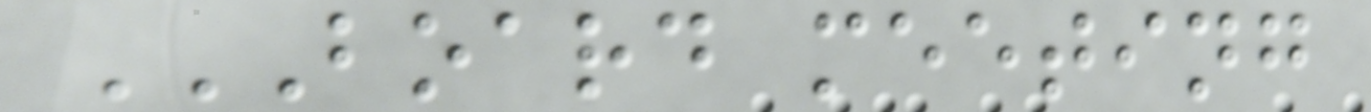BOARD MEETING
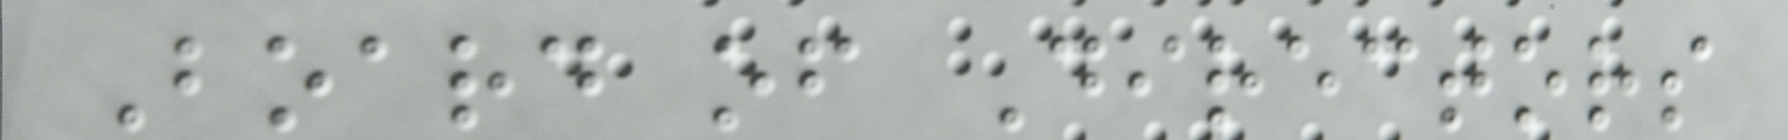Board of Directors
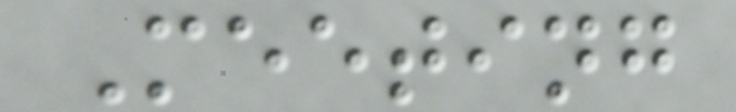Meeting
